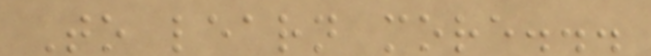To learn more...
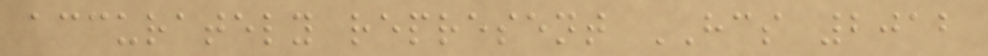accurately represent HCS 2012
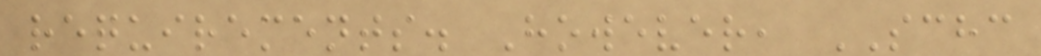requirements. However, SCHC
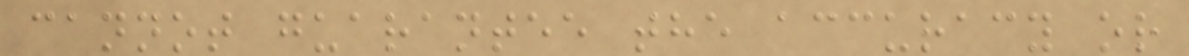cannot guarantee the accuracy or
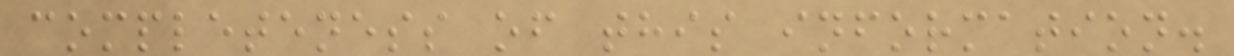completeness of this information.
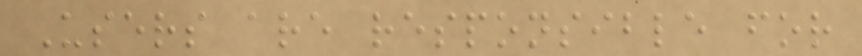Users are responsible for
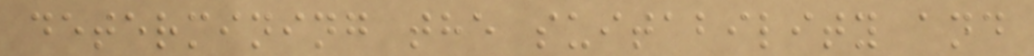determining the suitability and
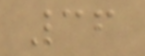36
